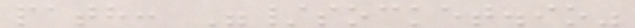path: "/socket.io"
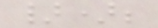});
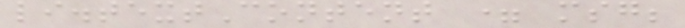li.textContent = msg;
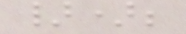});
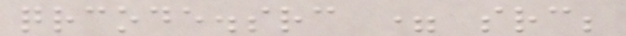qrcode.src = src;
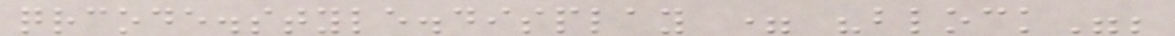qrcode.style.display = "block";
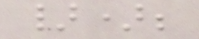});
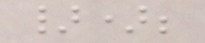});
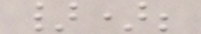});
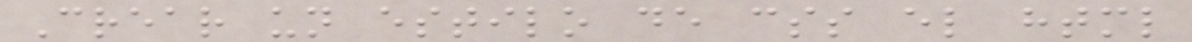Crear un estilo de css el html
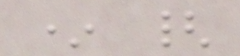* {
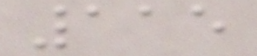115
